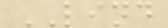LIND
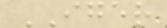IGER
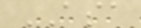ASA
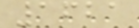1621
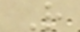R
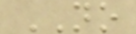NO
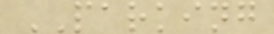PARKING
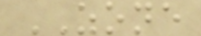ZONE
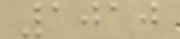1010
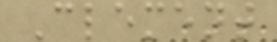Clement
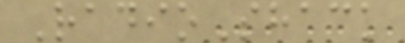RadioShack
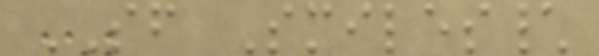SF Smiles\
